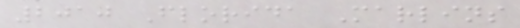2010 Florida Marlins
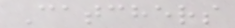Catchers
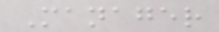Manager
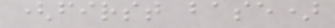(first base)
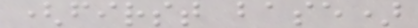(first base)
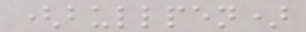(bullpen)
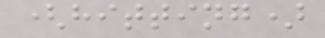(hitting)
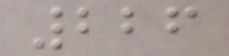226
